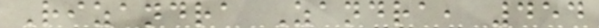Rizandra Zandra, 454
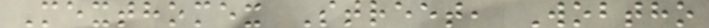Mexthomex Street, Wobtho
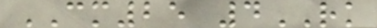CM25 4RK
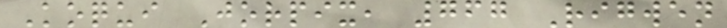Koqui Jorpix, 767 Rigwen
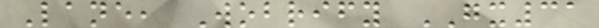Lane, Wobrify GX31
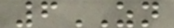6ZN
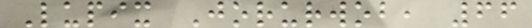Lupix Jorurwob, 66
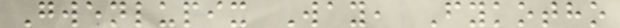Gwenlupix Way, Fykotho
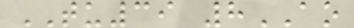TU39 8AO
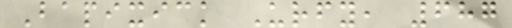Bapixick Urfy, 687
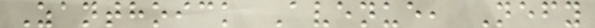Zanthoick Avenue, Nefy
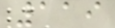119
